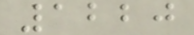1220
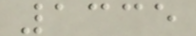1335
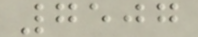7507
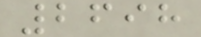2698
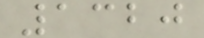1320
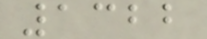1322
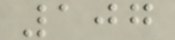107
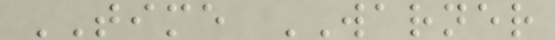TIME WARNER
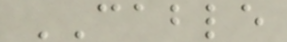CABLE
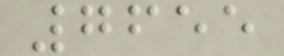7655
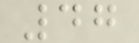47
